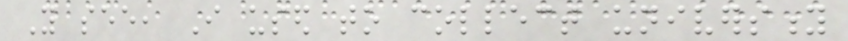You see, I used to collect university
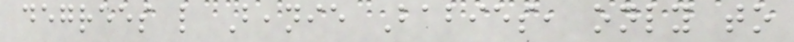degrees like Beanie Babies, only to
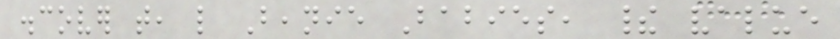discover that, like Beanie Babies, their value
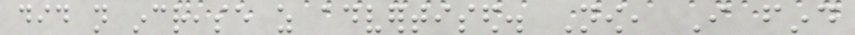did not increase as advertised. Now, I find
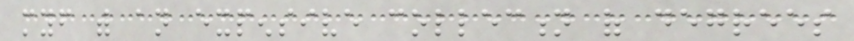myself with an expensive collection of degrees
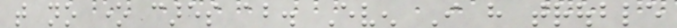that no one cares about. Even I have trouble
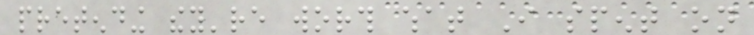pretending they're worth what I spent on
